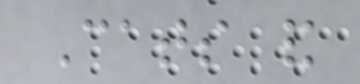Cats and
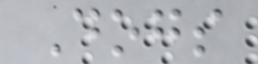Dogs
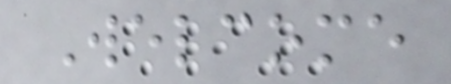Welcome
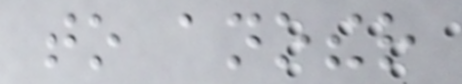to another
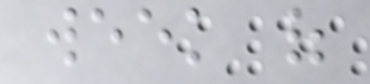week of
